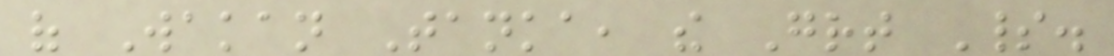of Wakan Tanka, the Great Spirit.
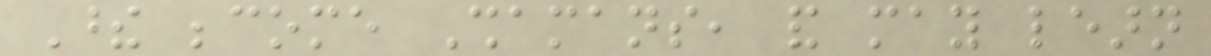These become Shamans, and may learn
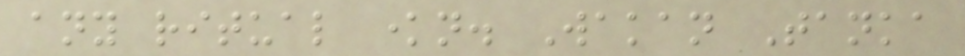any ritual known. Wakan Tanka
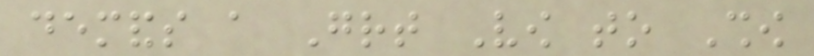demands a Great Vow to Show
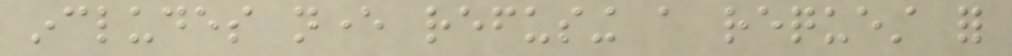includes never refusing a request for
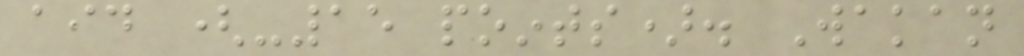aid (-15 points). Wakan
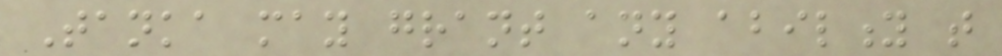Tanka may grant any ability that
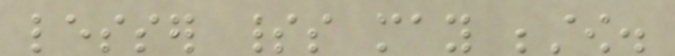lesser spirits may bestow.
